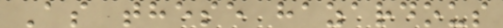As these hazardous
